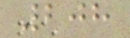208
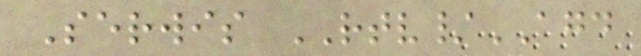Serwis RTV/AGD
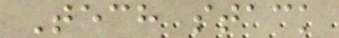Tech stack
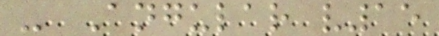- Angular v15
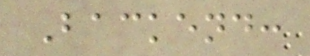Backend:
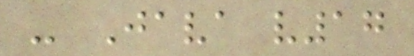- Java v17
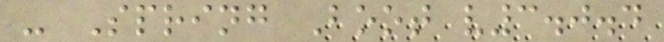- Spring Boot v3.0.4
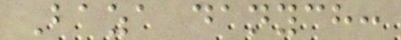Baza danych:
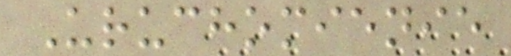Uruchomienie
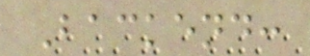Backend:
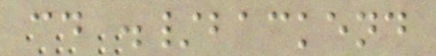cd ./backend
